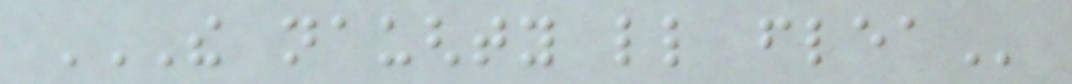THE NAUGHTY LITTLE FLEA
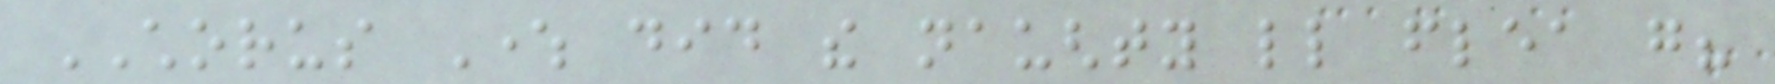CHORUS Where did the naughty little flea go?
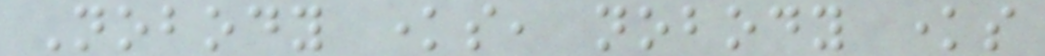Nobody knows, nobody knows
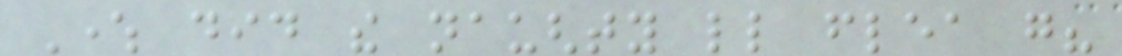Where did the naughty little flea go?
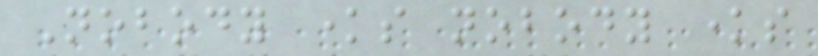Nobody knows nobody knows
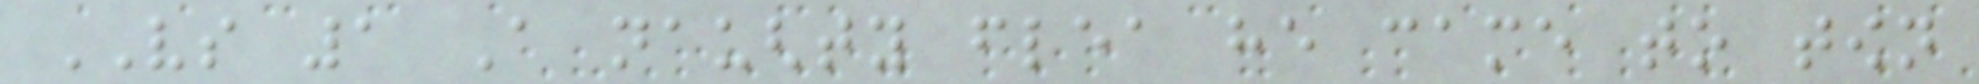VS 1 A naughty flea he came to town
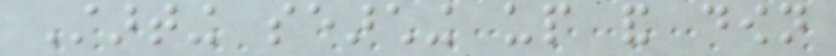Starting searching up and down
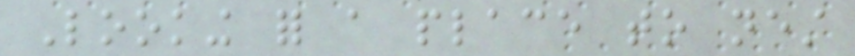Looking for a place to nest
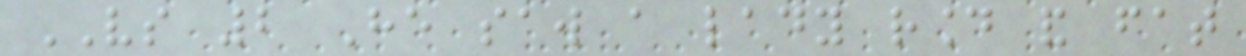VS 2 He saw a lady round and fat
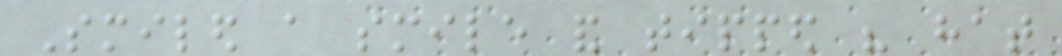Smiled a smile and tipped his hat
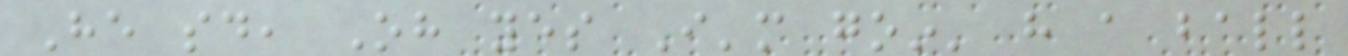He said, Oh yes I'm goin' have a ball
